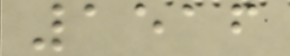1516
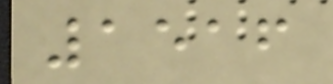1516
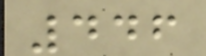446
